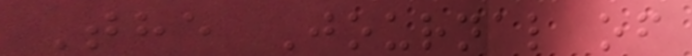The Journal of
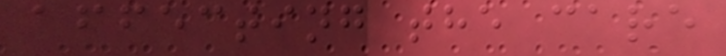affecting the care
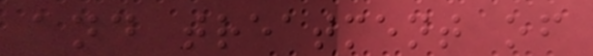and treatment of
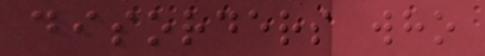disorders who
